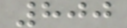800
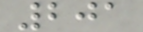201
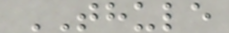THULE
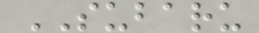SUBARU
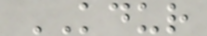KDUR
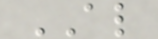AL
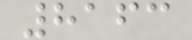8163
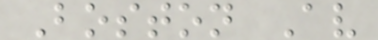Boston Av
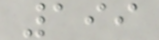199
